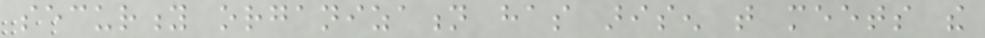security organization has arisen that meets the
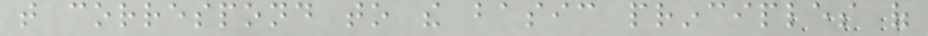that correspond to the basic principles of
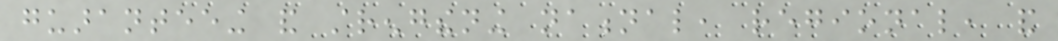guaranteeing and strengthening national, regional, and
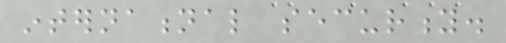international security.
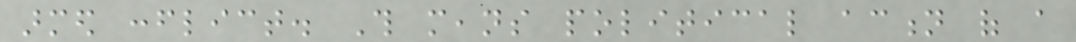armed conflict. This means political action of a
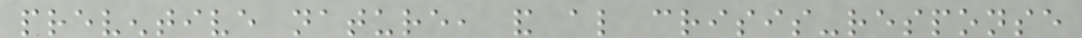preventive nature, and also crisis-response
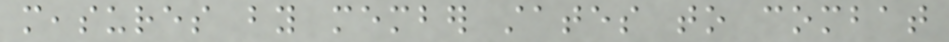measures by member states to combat
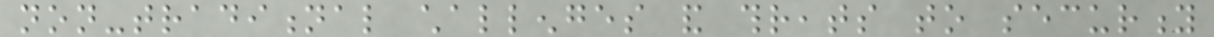non-traditional challenges and threats to security
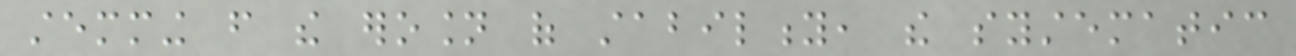stemming from the erosion of stability, the systematic
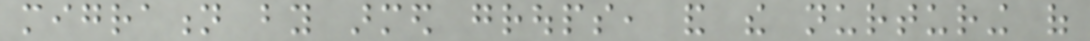migration by armed groups, and the nurturing of
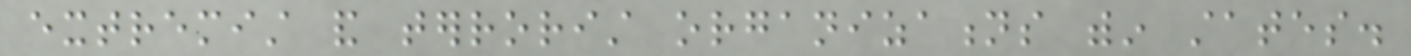extremist and terrorist organizations within states.
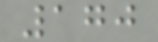170
